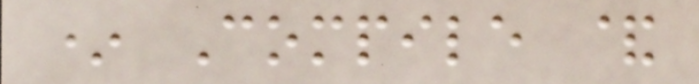* Compile &
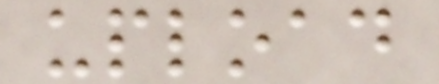upload
